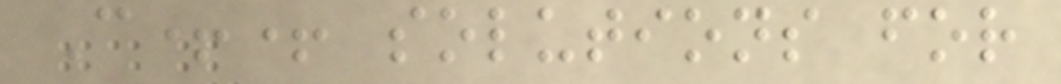C++ solutions for
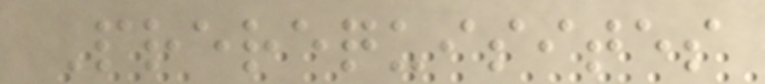Prerequisites
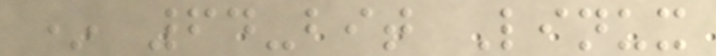* 64-bit Linux
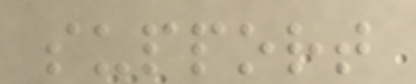support
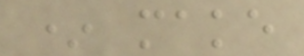* make
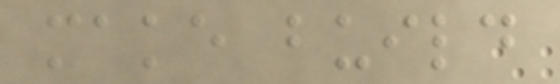make build
